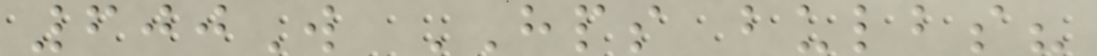600W HPS bulbs?
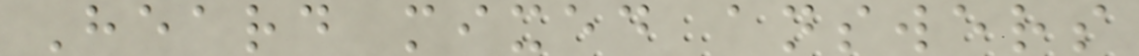Heard mixed answers
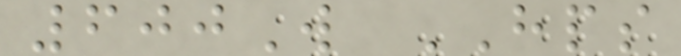600W HPS
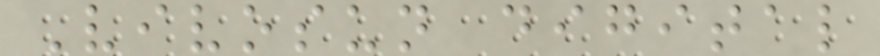Vivosun digital
